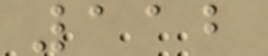112
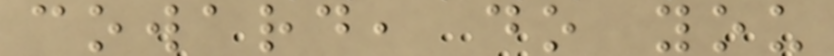coward, do you
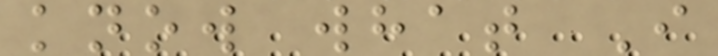know what I
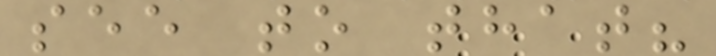see to that?
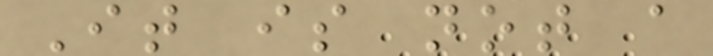It is not a
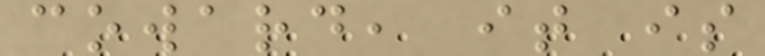coward, it is
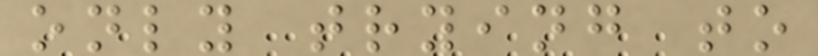only trying to
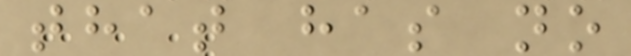that has no
